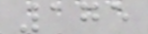175
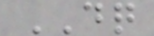DQ
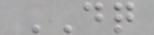DQ
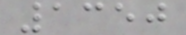1350
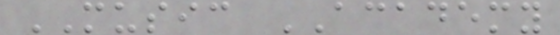MUSIC ACADEMY
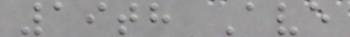19th Ave
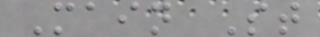Main St
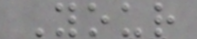Your
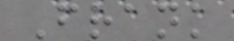Frank
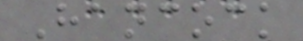Hancock
